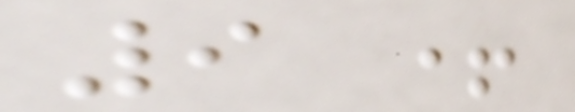9 +
